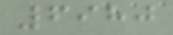6980
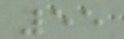55
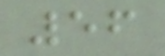56
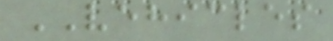VEHICLES
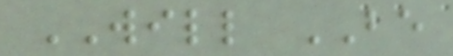WILL BE
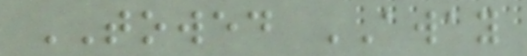TOWED AWAY
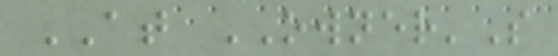AT OWNER'S
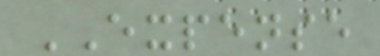EXPENSE
